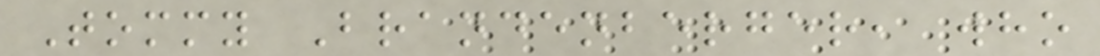Tommy Brandenberger, who
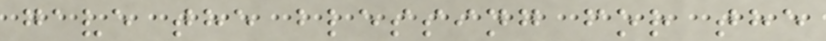gave the blessing for the
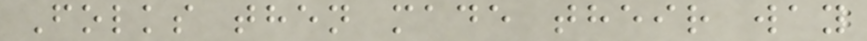Folks then made their way
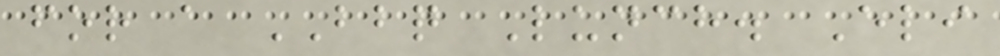for a BBQ Lunch. Eli
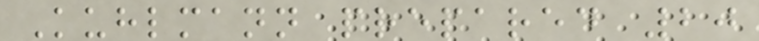Kuhlmann prepared 20
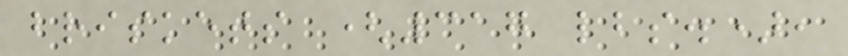briskets (317 lbs.),
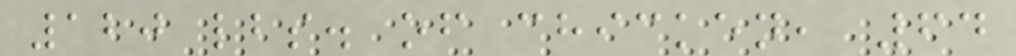120 lbs. of chicken, 64
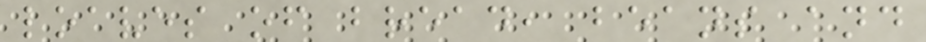loaves of bread, beans and
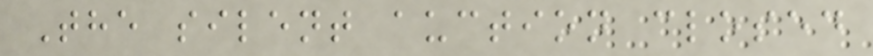The silent auction closed
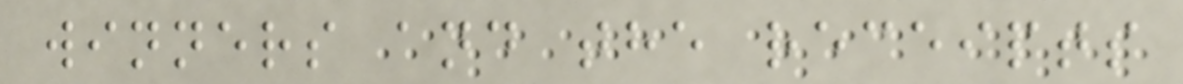winners and the receipts
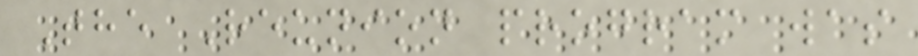The Reunion program was
